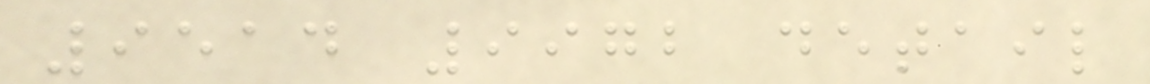9514 9972 detail
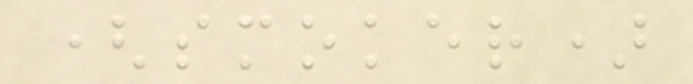(smoker)
